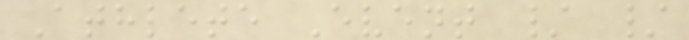Athlete Event / /
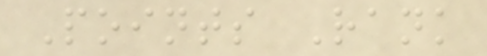Points Rank
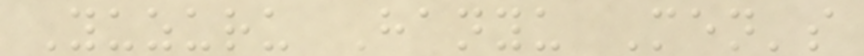Yuzuru Hanyu Men's
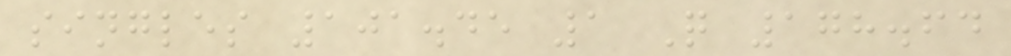singles 101.45 1 Q 178.64
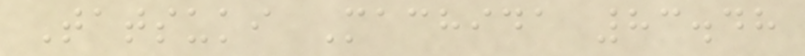Tatsuki Machida 83.48
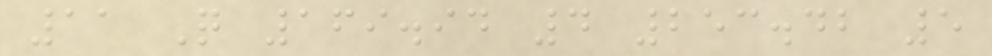11 Q 169.94 4 253.42 5
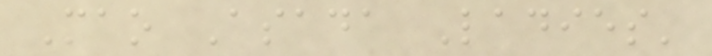Mao Asada Ladies'
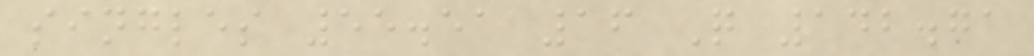singles 55.51 16 Q 142.71
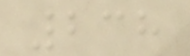238
